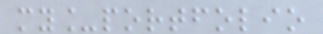my_portfolio
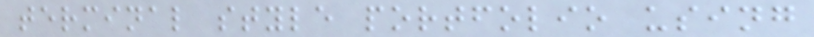terminal style portfolio using
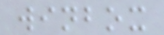winbox
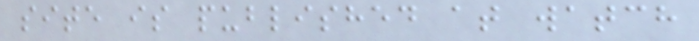site is published at watch
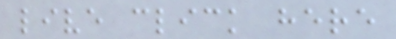live click here
